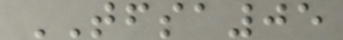TFSA05
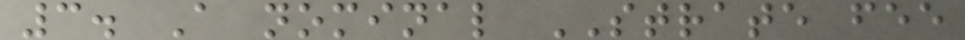3. A nominal STRATE fee
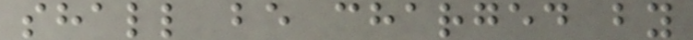shall be charged by
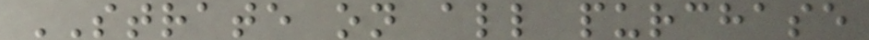STRATE on all purchase
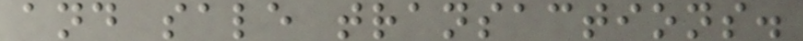and sale transactions.
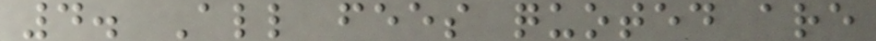4. All fees quoted are
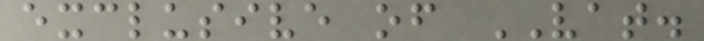exclusive of VAT.
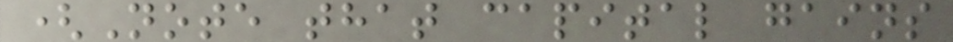(Note that capital gains
